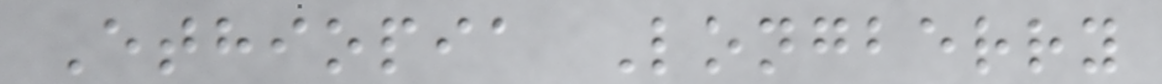Ethiopia Longberry
